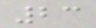23
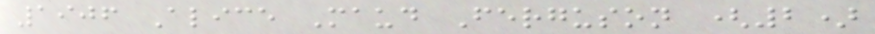1906 Alice Maud Ferguson (2)
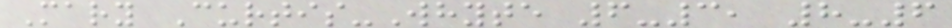Mary Curtis-Whyte 6-3, 8-6
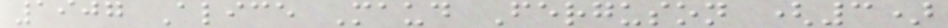1907 Alice Maud Ferguson (3)
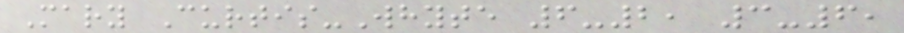Mary Curtis-Whyte 6-2, 3-6,
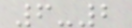6-2
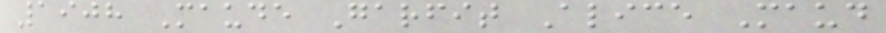1908 Maude Garfit Alice Maud
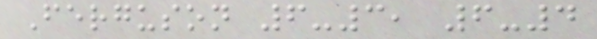Ferguson 6-3, 6-4
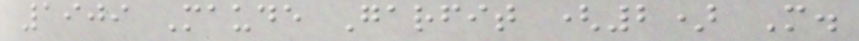1909 Maude Garfit (2) M.
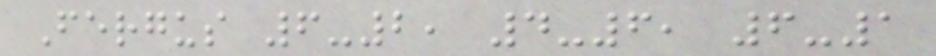Fergus 6-2, 4-6, 6-1
